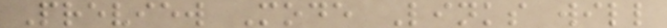Preview Mode Links will
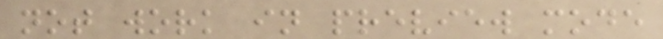not work in preview mode
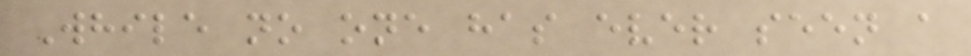While no one has ever seen a
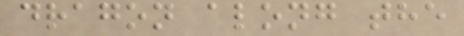dragon along the
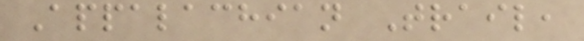Appalachian Trail,
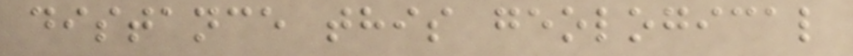distance this geological
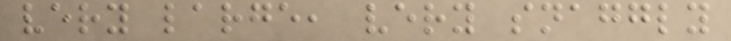very large, very snaggly
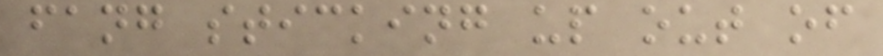fang sticking up out of
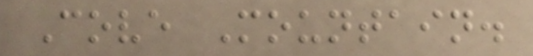Cove Mountain.
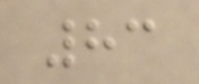83
